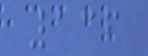136
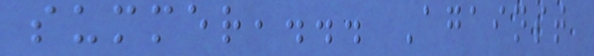summer,... Against
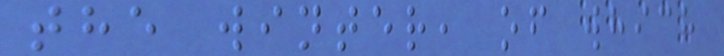the winter, of which
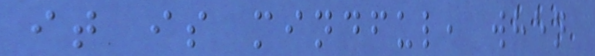it is mindful, when
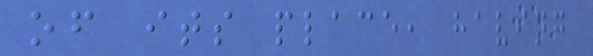of its place, having
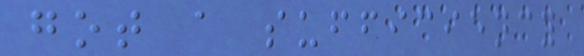got a sufficiency
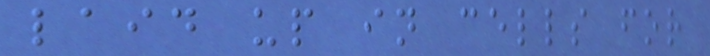laid up in cells for
